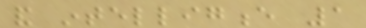and intelligence 1
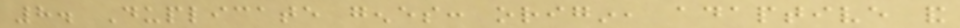8. Duplicate genes: origin, adaptive and
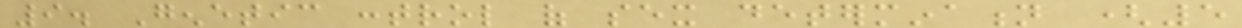9. Genetic control of sex determination (5
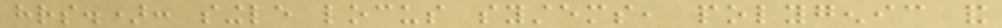hrs.): single locus systems, polygenic and
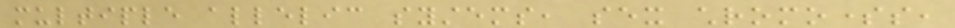multiple allelic systems, sex chromosomes,
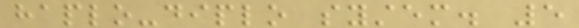haplo-diplo system. 5
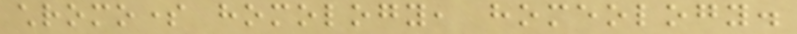chromosome homology, homeology.
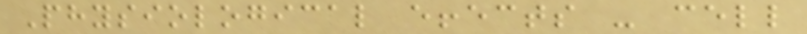Physiological effects - cell
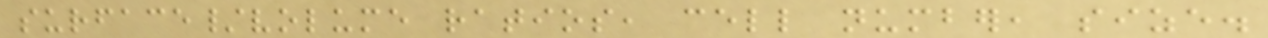surface/volume ratios, cell number, size.
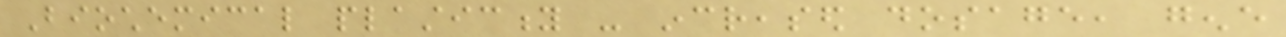Biochemical plasticity - increased dosage, gene
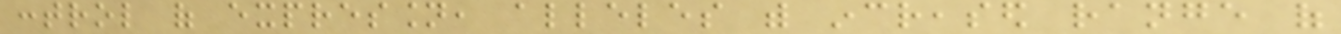control of expression, alleles with increased range of
